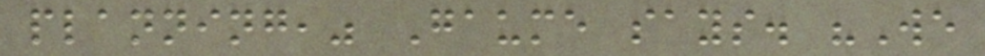planning," Gaume says. "We
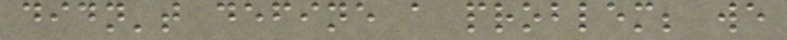didn't define a problem; we
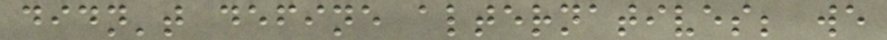didn't define alternatives; we
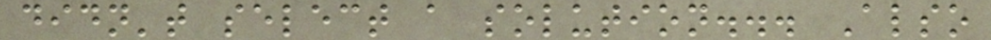didn't select a solution... Also
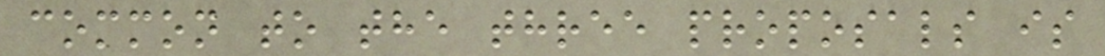common to the three proposals is
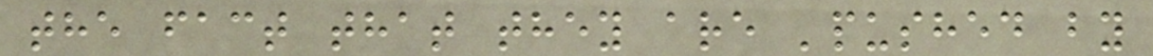the fact that they are 'pushed by
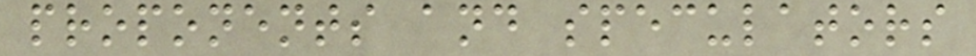proponents and speculators
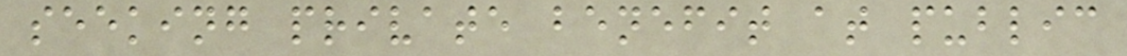seeking private benefit at public
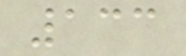133
